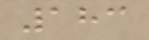183
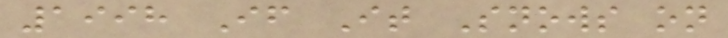1998 If It Snows on
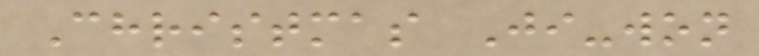Christmas Ji-won
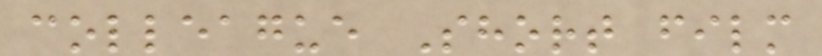colleague Short film
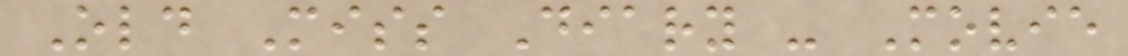Old Miss Diary - Movie
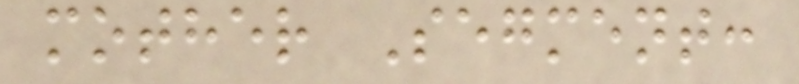mother Segment:
